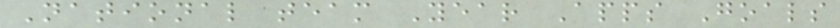National team Year Apps Goals
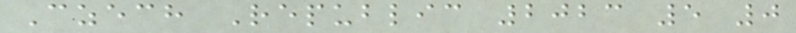Czech Republic 2023 5 0
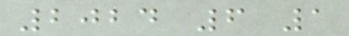2024 6 1
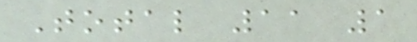Total 11 1
